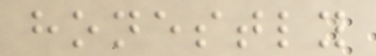honestly
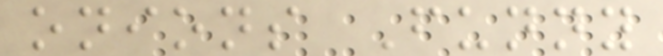onions Funny
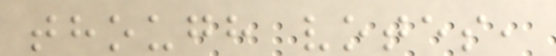though votes,
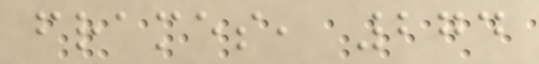frames, 274
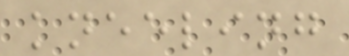kneeling
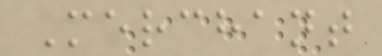Merchant
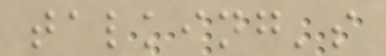talking's
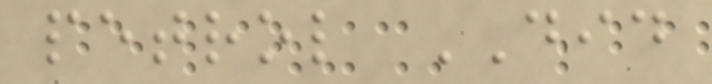petrol DID
